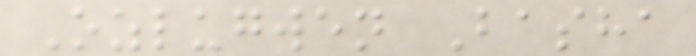Ozlugwen Basha
